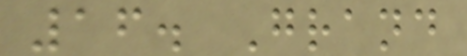16. Grand
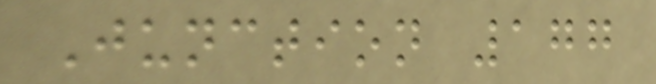Junction 177
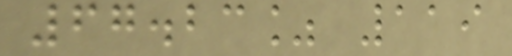67.23% 119
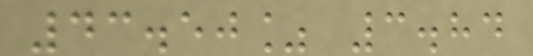43.50% 3.84
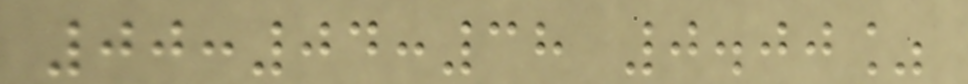00:04:38 0.00%
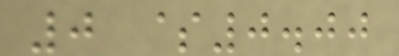0 $0.00
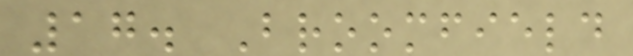17. Broomfield
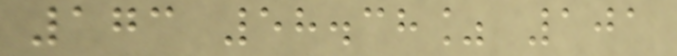173 58.38% 101
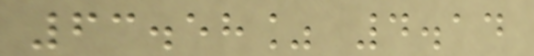63.58% 4.14
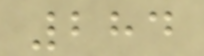284
